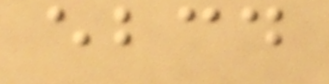ebcd
